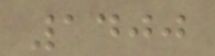1400
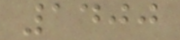1400
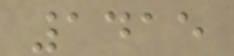1415
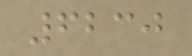6230
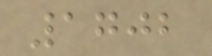1702
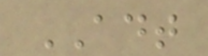ADT
